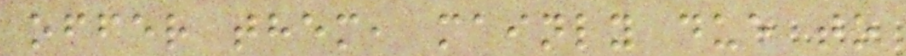offer them, mainly due to
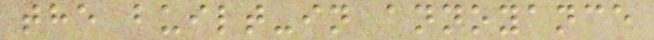the built-in annoyance
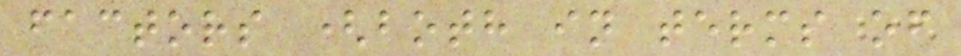factors (both in terms of
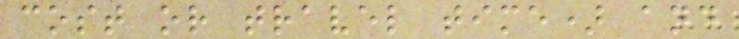cost or travel time) and
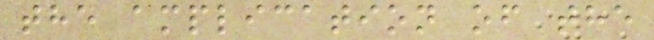the amplication of the
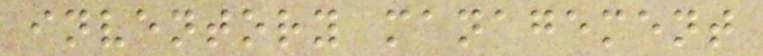inventory management
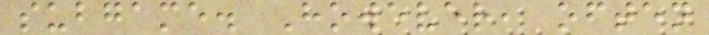subgame. However, often
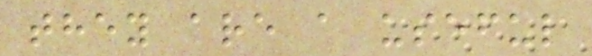they are a useful
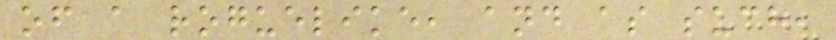of a roguelike, and as such,
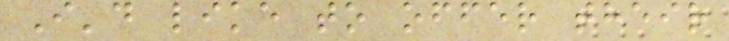I'd like to offer their
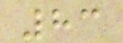83
